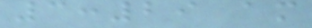3:29 am
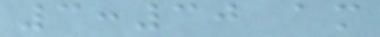3:30 am
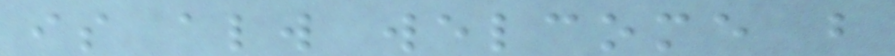is always welcome but
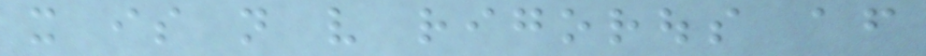it is not very rigorous after
